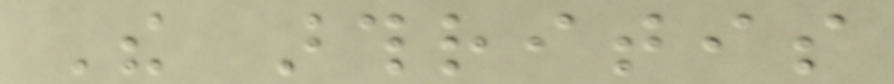The arthritis
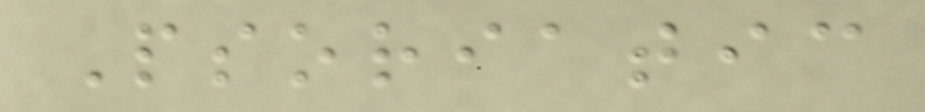Psoriatic
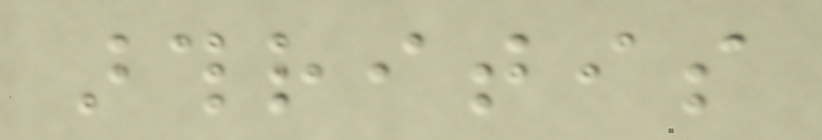arthritis
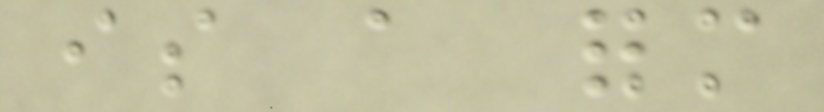is a form
